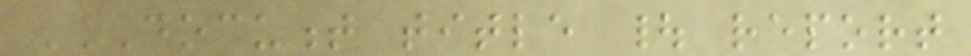DOCUMENT TITLE | REPORT
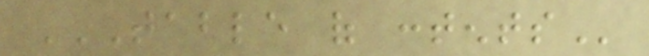TABLE OF CONTENTS
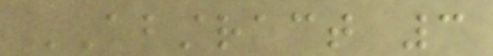ABSTRACT 3
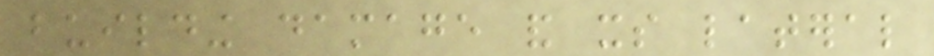building damage and its lateral
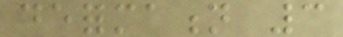deformation 3
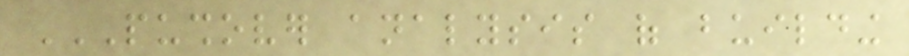PUSHOVER ANALYSIS OF BUILDING
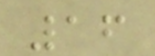16
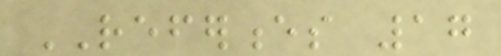REFERENCES 17
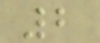2
